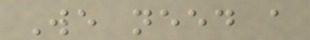We need a
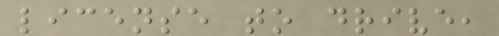license to drive,
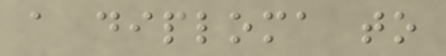a diploma to
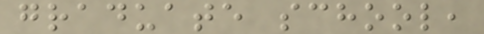graduate school,
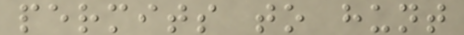permits to hunt
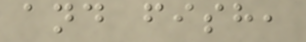and fish,
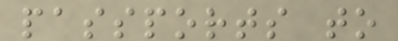passports to
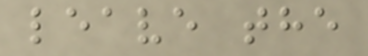leave the
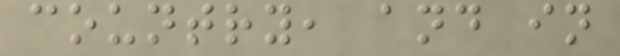country, and in
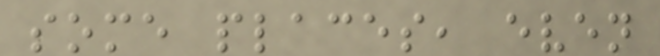some places, even
